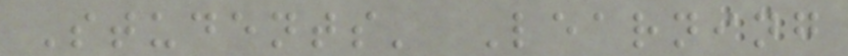Students' Learning
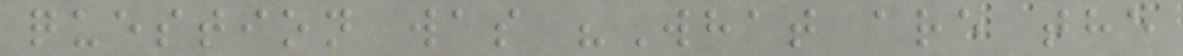question was "What are the
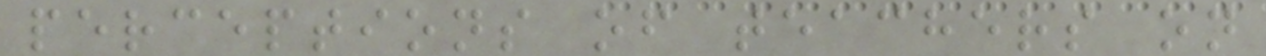perceptions of teachers on
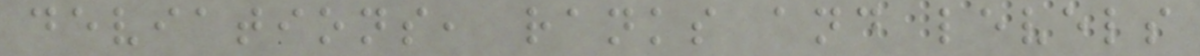deviations, ranks and levels
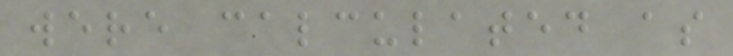were calculated as
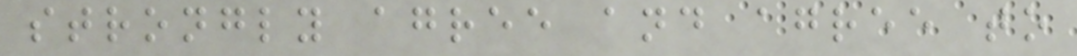strongly agree and agree to
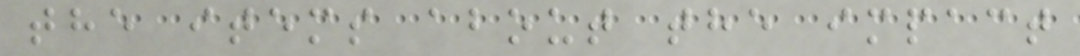the items about the impact
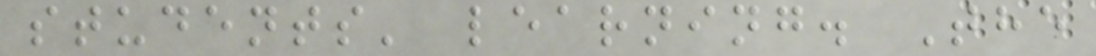students' learning. The
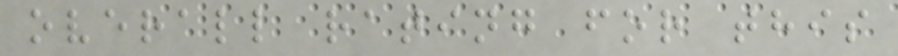overall rating for this
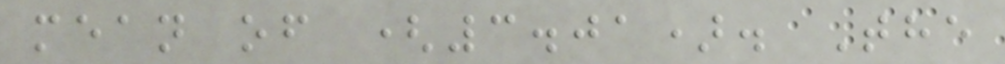mean of (3.01). The
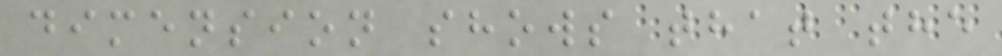dimension shows that the
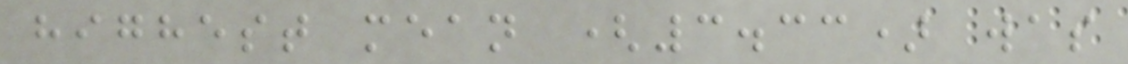highest mean (3.33) was
